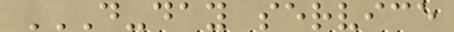D-DAY SERVICE
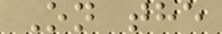On the
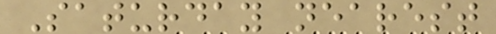Saturday nearest
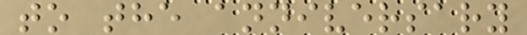to the anniversary
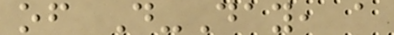of D-Day, a
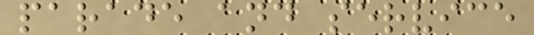parade and service
